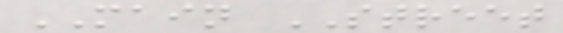MAIN STREET
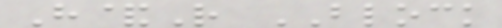H&R BLOCK
